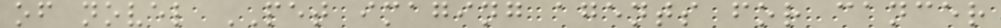of novel PET imaging agents for cancer
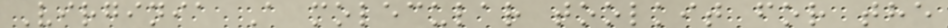Virginia A molecular toolkit for the
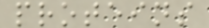proteins
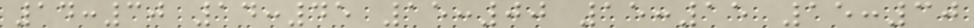14:30 14:45 15:00 15:15 15:30
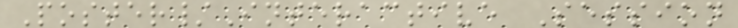Poster/Interactive Session
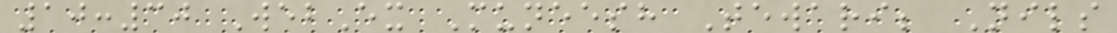10:30 WebEx Muneesh Tewari; Nils
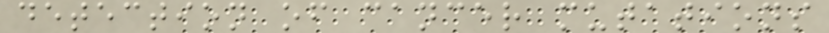detection of cancer mutations
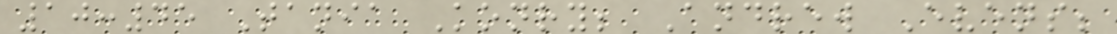10:45 Tania Konry; Andrew Evens;
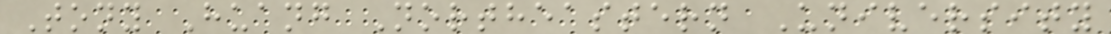Tony Huang Northeastern University
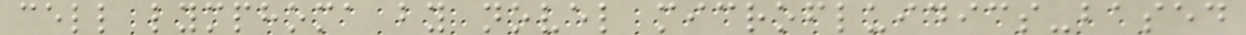cell lymphoma by novel microfluidics-based
